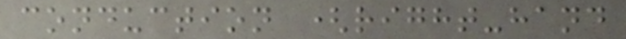conduction (right-hand
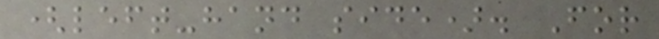(left-hand side). For
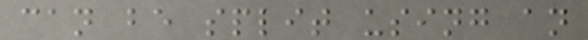can be split using an
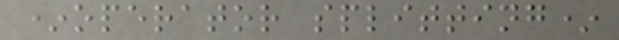*operator splitting*
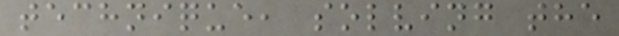technique, solving the
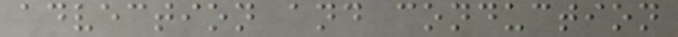advection and conduction
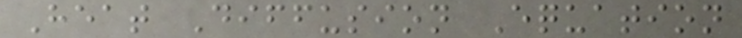Heat Diffusion Equation
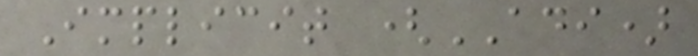Implicit (ADI)
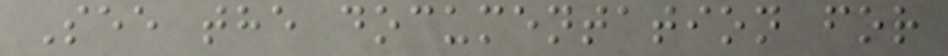See the documentation for
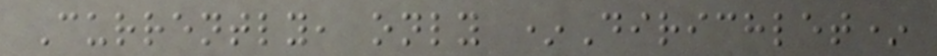Currently, only *Dirichlet*
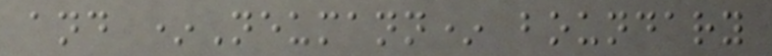and *Neumann* boundary
